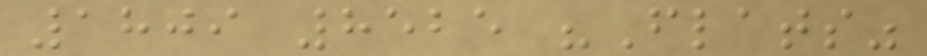1809 8525 "Flats"
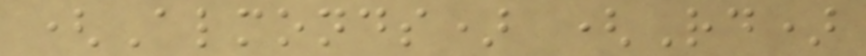(Almonds) (Rd)
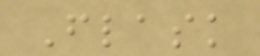Flask
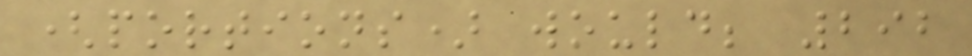(portions) would; 292
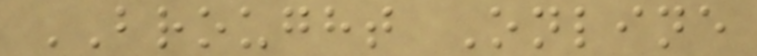BROUGHT Online
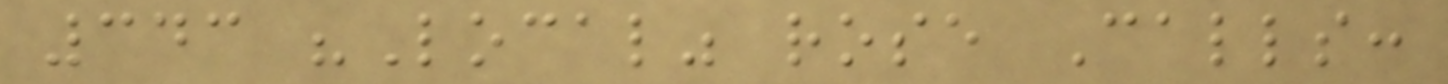343 "Local" rose Calls:
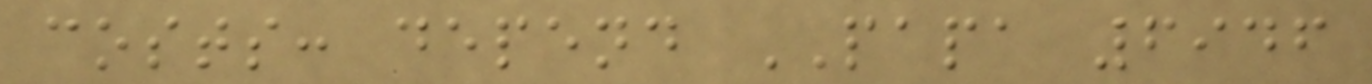costs: depend PAPA 6946
